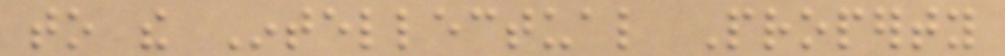to the Intellectual Property
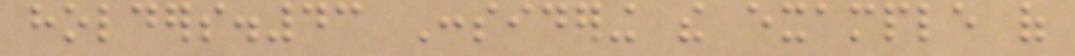holders.43 Considering the example of
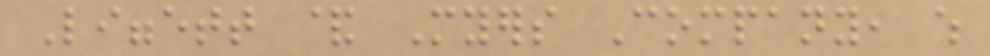Liggett & Myers Company, which
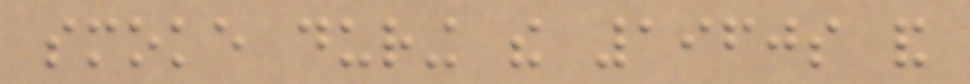smoke during the 1960s and
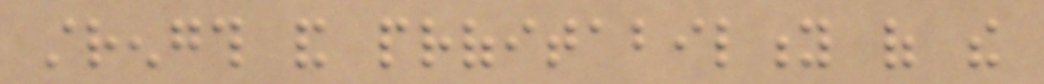strength and profitability of the
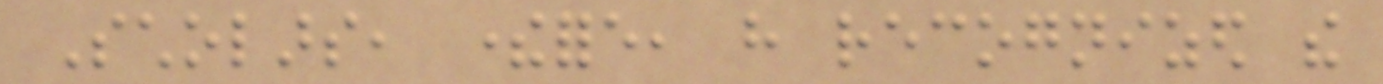Scholars, therefore, have recognized the
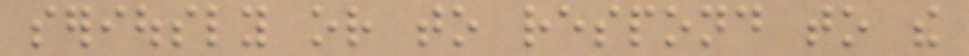seriously or to respond to the
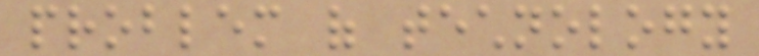problem of technology
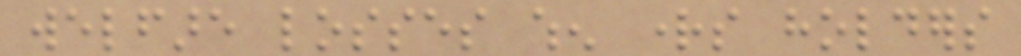welfare losses when rights holders
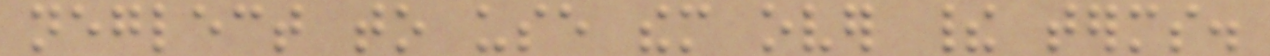neglect to use them over their terms.
